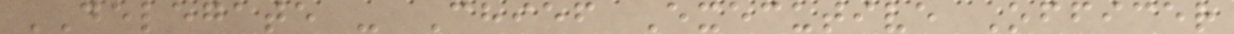DELEGATE - Chief Executive Officer
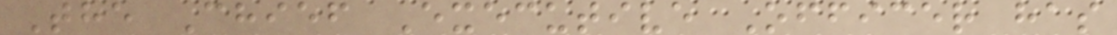The Chief Executive Officer has
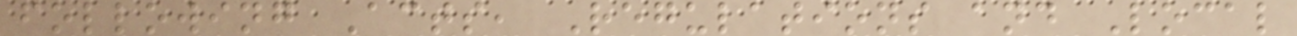following Acts, Regulations and Local
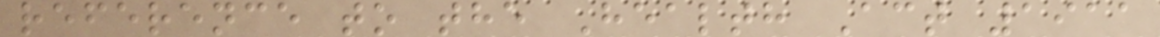reference to the Health Act 1911
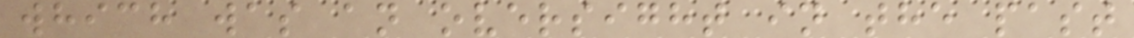which was an oversight in the past
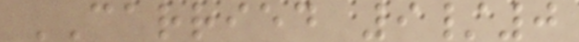CARRIED 9/0
